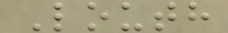Louth
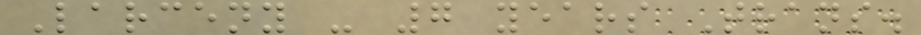Larceny - 7 years Trans.
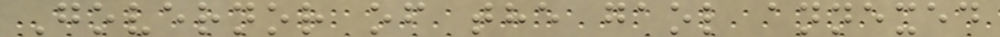Governor of the gaol annexed
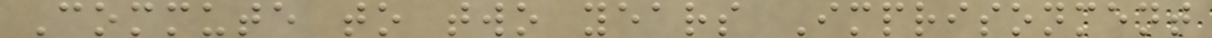Commute to two years Imprisonment
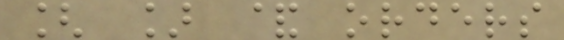[ ] & orders
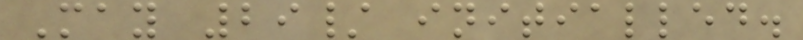May 29/ initialled.
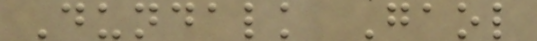Dundalk Gaol
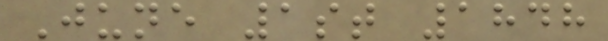June 1st 1848
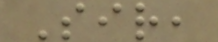Sir,
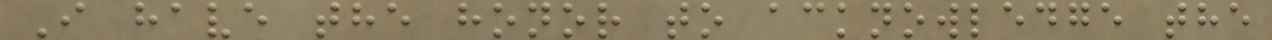I have the honor to acknowledge the
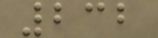232
